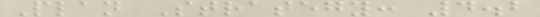Plan Strategy: 4.2
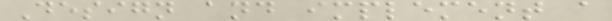Design and implement a
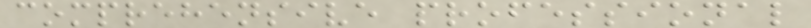comprehensive professional
